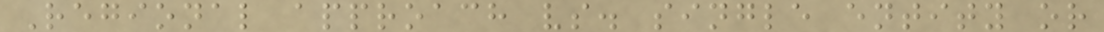Regional approach vs. single entity or
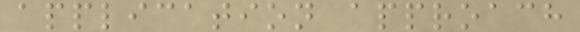application approach
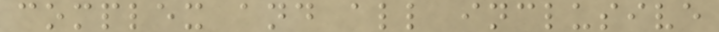complex and all inclusive
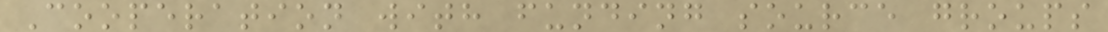Cooperation with funding source groups
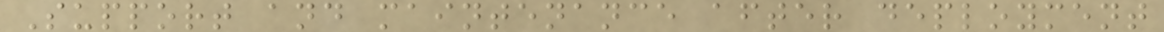Support and maintenance after deployment
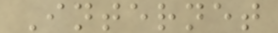Internet
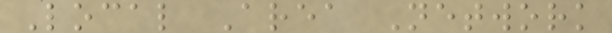Local Area Network
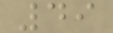49
